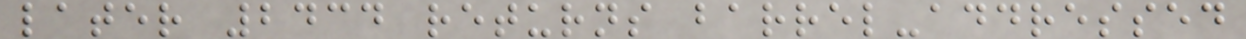later 2434 returns barrel-addressed
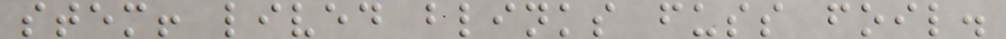stem! lived blinks fuss foil.
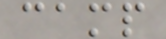camp
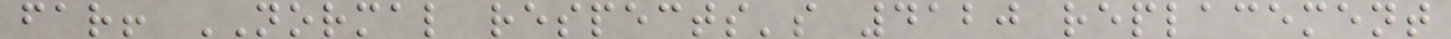far! NORMAL respects's 4120 replacement
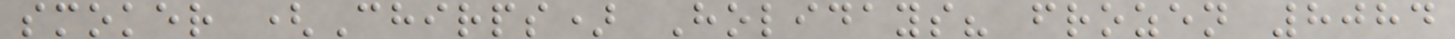smoker (Chirps) Holidays? frozen 8084
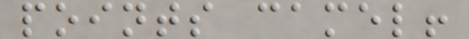points camel!
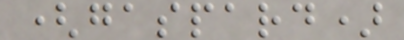(gaspard)
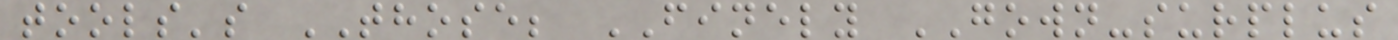tools's THOSE; FINELY GOWN-surplus
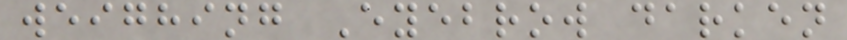weighing Eyebrow darken
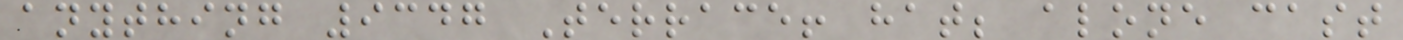anything 9347 Terrace! hat; alone cast
